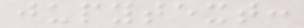jupytext:
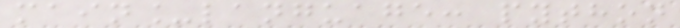main_language: python
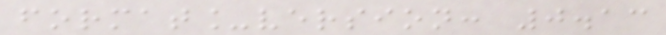format_version: 0.13
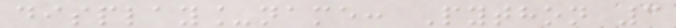display_name: Python 3
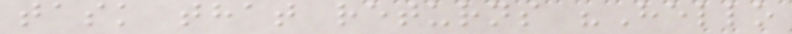task that returns "Hello
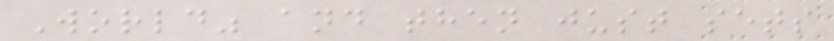World" and then just sets
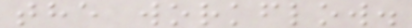the workflow.
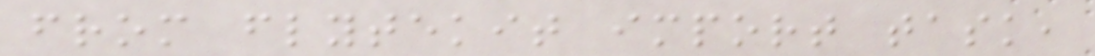from flytekit import task,
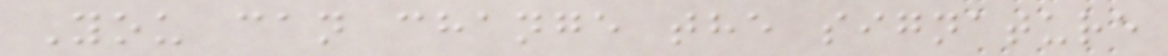You can change the signature
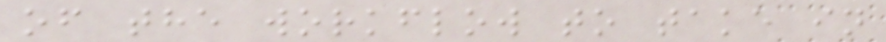of the workflow to take in
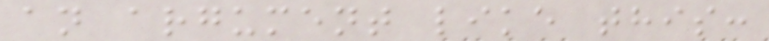an argument like this:
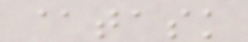@task
